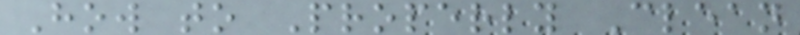How to Properly Clean
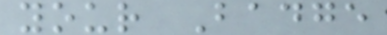your Badge
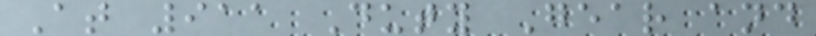At 911 Duty Gear and
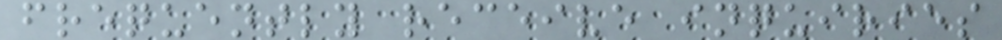frequently receive inquiries
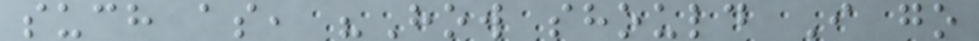such as, "How should I go
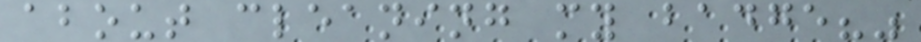about cleaning my badge?"
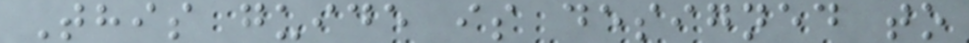This guide is designed to
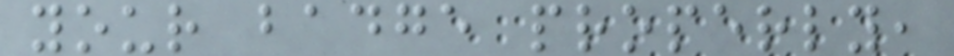your badge properly,
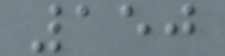150
